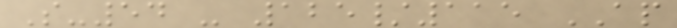S-54 - 125/115 AP
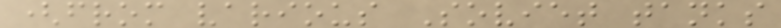(from various Soviet tanks
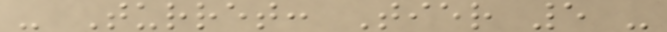- Turret: Tier 5 -
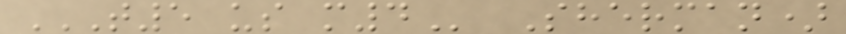T5 US M4 Sherman)
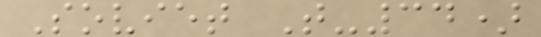Soviet T-34)
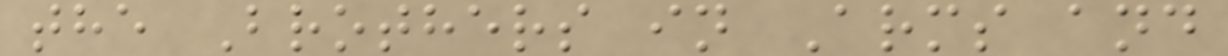the Brothers in Arms and
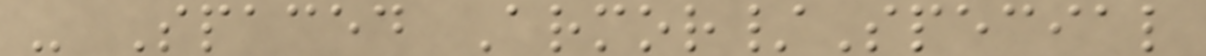- Spaced Armor/Special
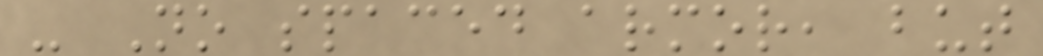- No spaced armor, but
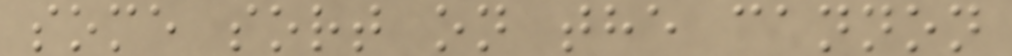some sort on the cannon
